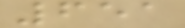651
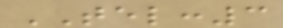TEL:3
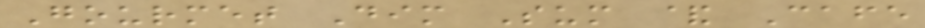Gourmet Dim Sum & Cafe
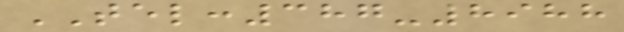TEL:387-8988
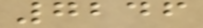7246
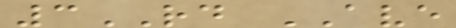3RD AVE
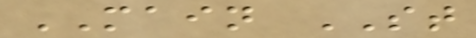MAIN ST
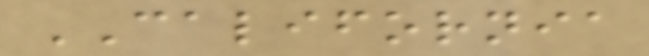CALIFORNIA
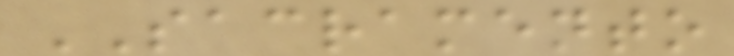SACRAMENTO
